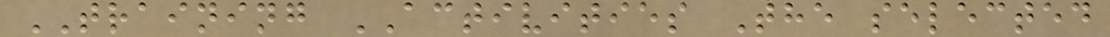TRAINING ACTIVITIES The selected
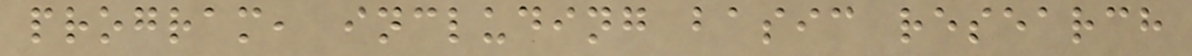program, including basic research
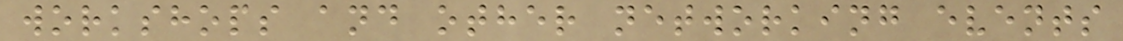workshops and other networking events
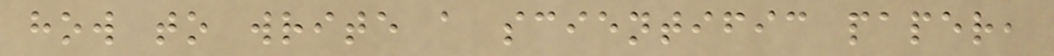how to write a scientific paper,
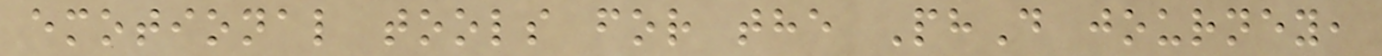emotional tools for the PhD journey,
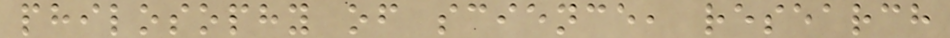philosophy of science, research
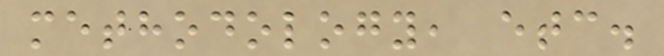methodology, etc.
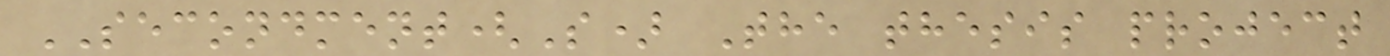SECONDMENT(S) The thesis project
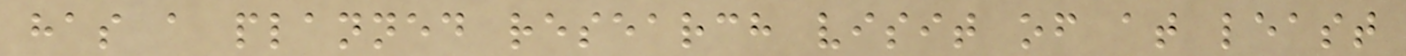has a planned research visit of at least
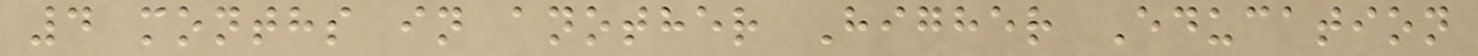4 months in another Higher Education
